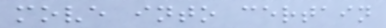move into certain
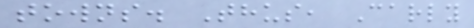towns. Thus, Carly
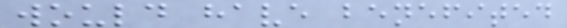would have benefited
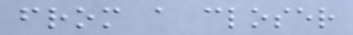from a closer
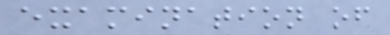examination of
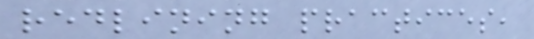redlining practices,
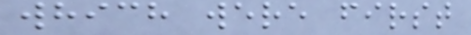which were first
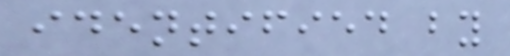identified by
